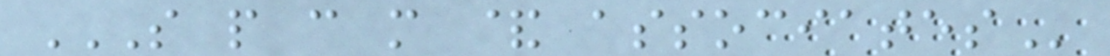S P C M & ASSOCIATES
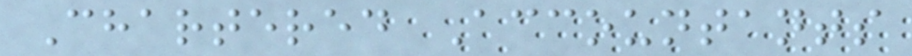Chartered Accountants
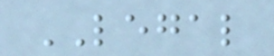LEGAL
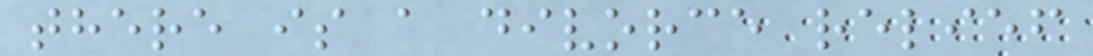there is a divorce relief
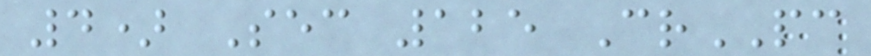4) Sec 125 CrPC
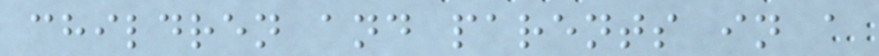children and parents in a
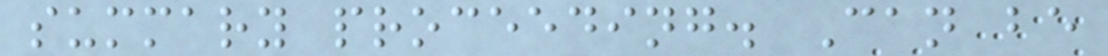summary proceeding. Can be
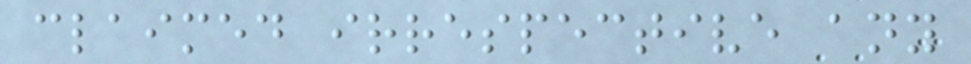claimed irrespective any
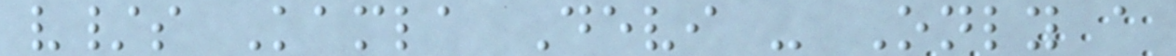v/s Kamla Devi - Only a
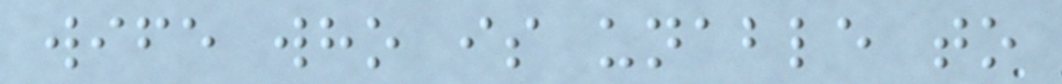wife who is unable to
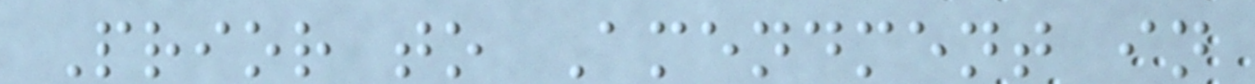Prior to Amendment in
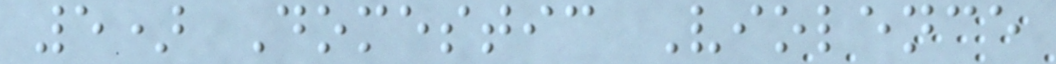5) Domestic Violence
